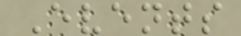Events
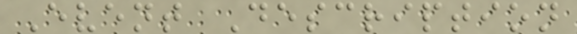Event Description
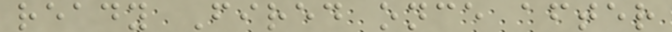ready Fired once after
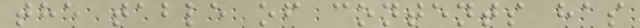the table of contents has
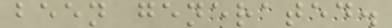been generated.
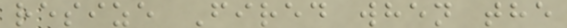resize Fired when the
